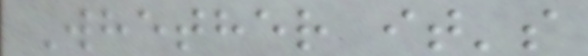Whether it's
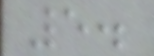5.
